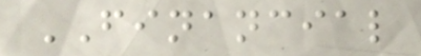FINANCIAL
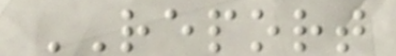REPORT
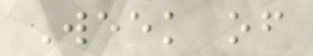Week of
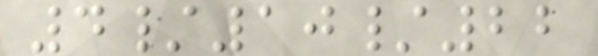4/10/22
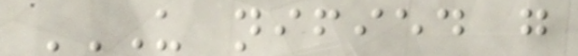U NIFIED G
